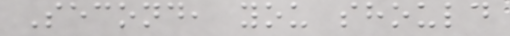Second, you should
